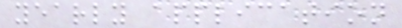yearly application
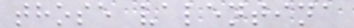those valentina
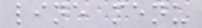line menu
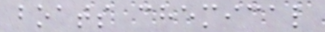boats chemical
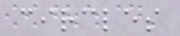circles
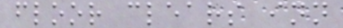floor clears inn
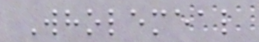Wholemeal
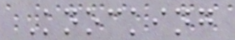Knocking
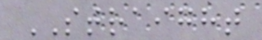STRAIGHT
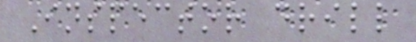Inspector drill
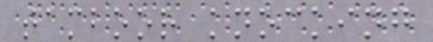tamboor knocking
